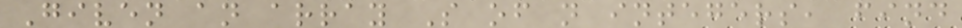Given an array S of n integers, find
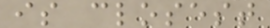is closest
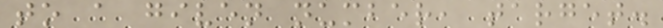to a given number, target.
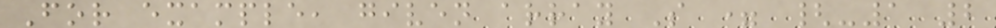For example, given array S = {-1 2
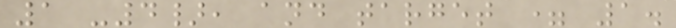1 -4}, and target = 1.
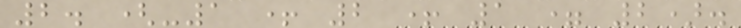2. (-1 + 2 + 1 = 2).
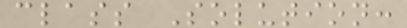class Solution:
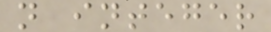n integer
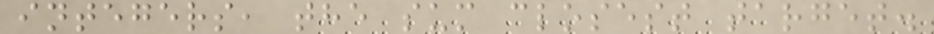integers, the sum closest target.
